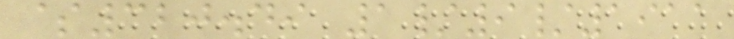$320.49 1/9/1911
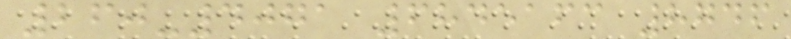260-4071 6845163 8746
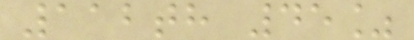112th 45%
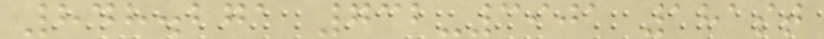848.271 732-3901 181st
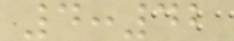4:42
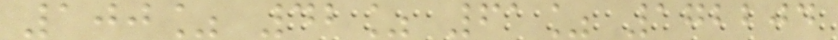100% 42% 61% 172204
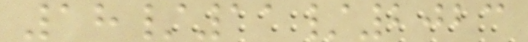18/11/2023
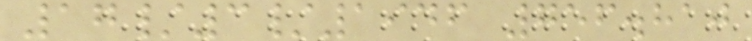17/3/1946 756.810
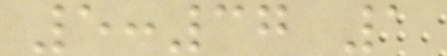5:37 1
